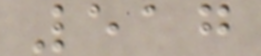517
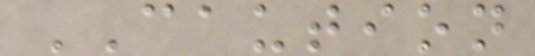CAUTION
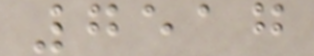7517
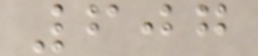607
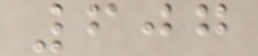607
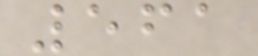561
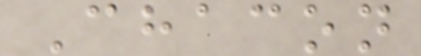Chacon
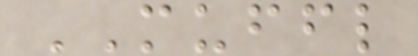MUFFL
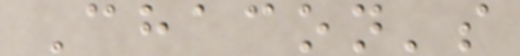Chacon's
